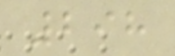298
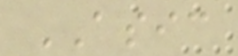ASIC
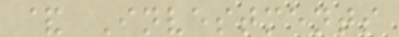& Investments
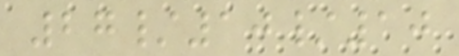27/10/10
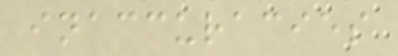inaccuracies
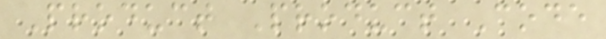Product Product Code
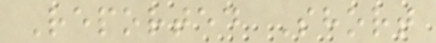Reported Short
